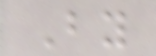By
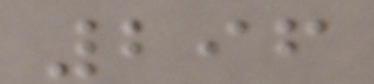296
